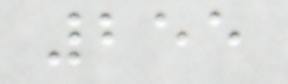255
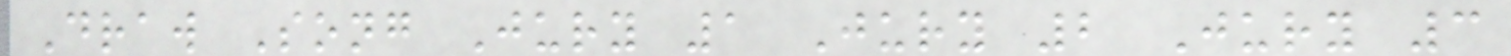Draw Song Jury 1 Jury 2 Jury 3
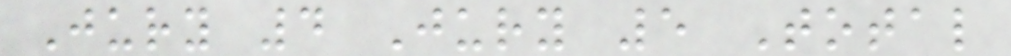Jury 4 Jury 5 Total
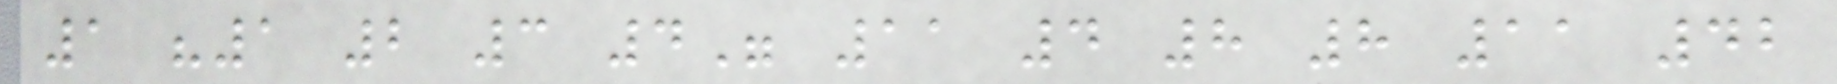1 "1 2 3 4" 11 4 8 8 11 42
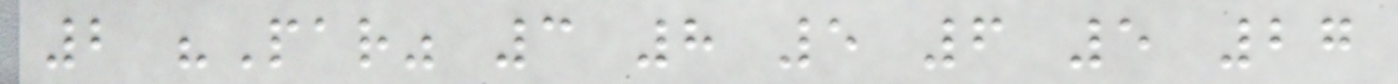2 "Par" 3 8 5 6 5 27
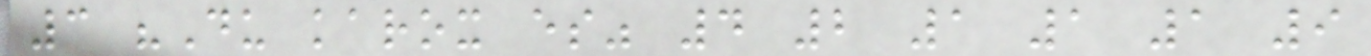3 "Du karox es" 4 2 1 1 1 9
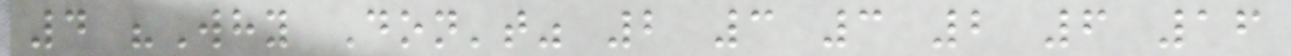4 "Why Don't" 2 3 3 2 6 16
